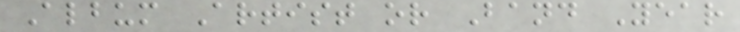Album Artist or Band Year
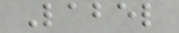Label
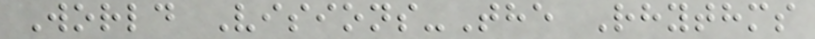World Visions-The Rhythms
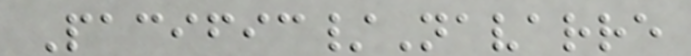Pacific/Navarre
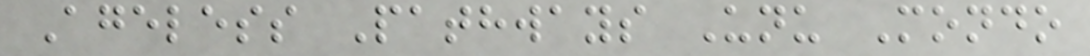Ageless Pathways Unu Mondo
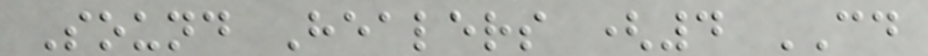Sound Healers (4 CD
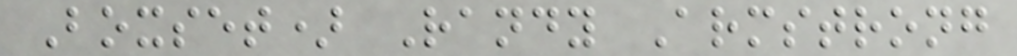Boxset) Randy Armstrong
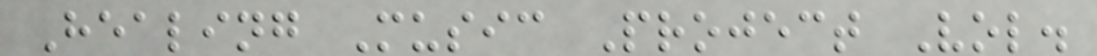Healing Music Project Vol.
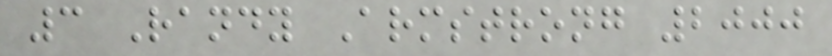3 Randy Armstrong 2000
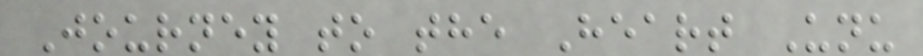Journey to the Heart Unu
